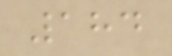184
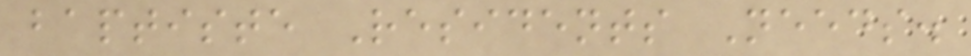baptiste Residents Needs.
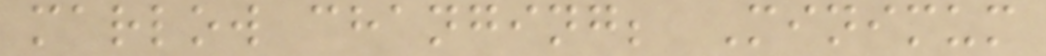marlow changing; Minimum
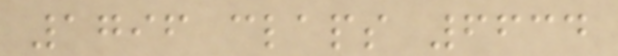1796 claps 6634
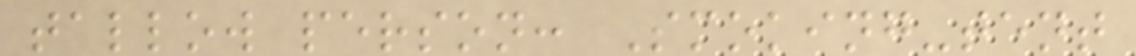tallow person: Smoking-tent
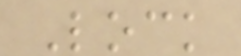Lock
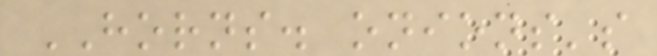HORNS. onions's
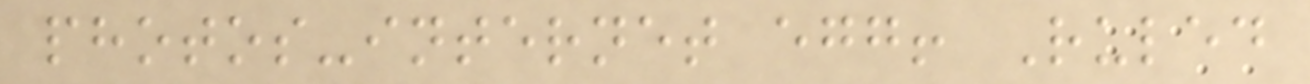photos-internet egg! Ruled
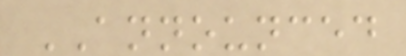ANNOUNCED
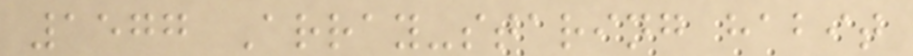1577 Array-staring habit
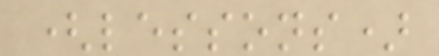(lessons)
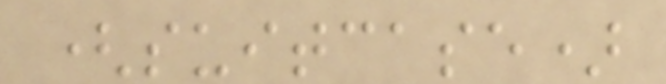(suitcase)
